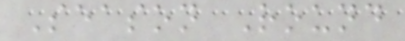Season Round
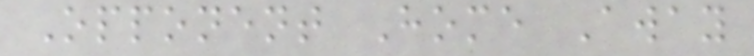Opponent Home Away
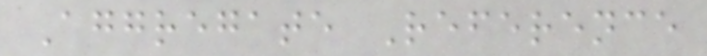Aggregate Reference
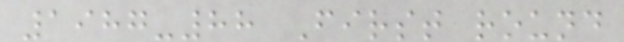1987-88 First round
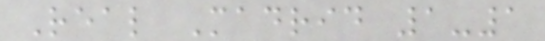Real Madrid 1-1
